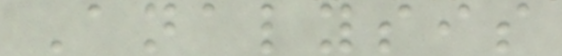Analysis
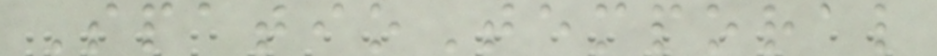SpatioTemporal
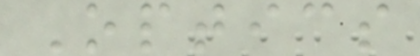Optics
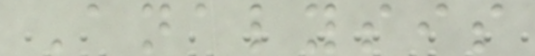Analysis
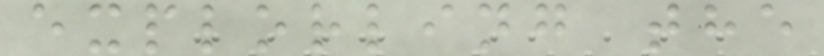explorling the
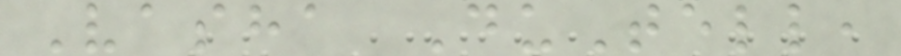Vasha DuTell,
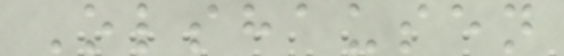Olshausen
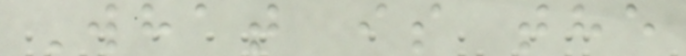What is the
